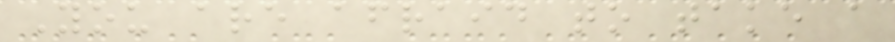You are afraid to take a
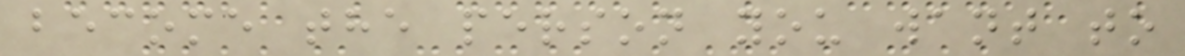become the person you want to
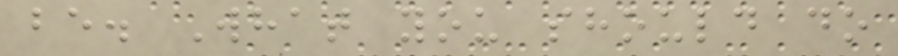be. What you should do
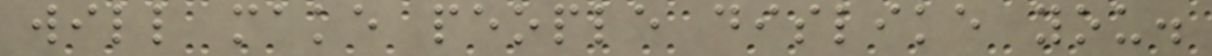will make people dislike you.
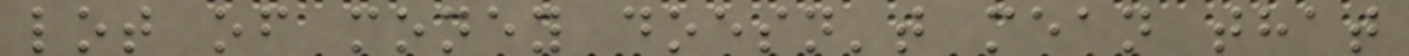lot of money doesn't mean that
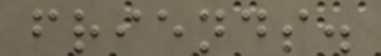friends.
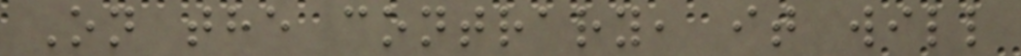On the contrary, it will
